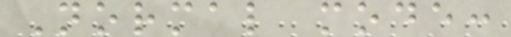Normal mode:
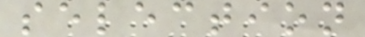selection
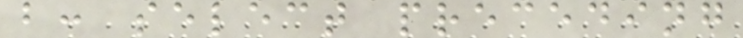b: select preceding
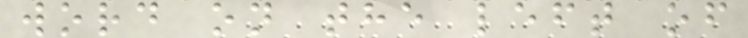word on the left of
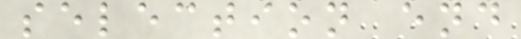selection end
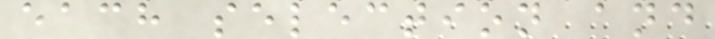each selection and
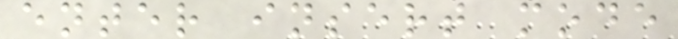enter insert mode
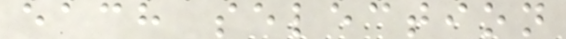each selection
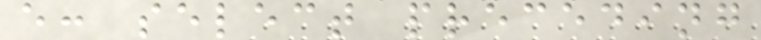e: select preceding
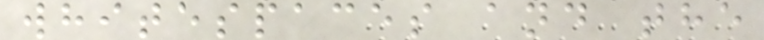whitespaces and the
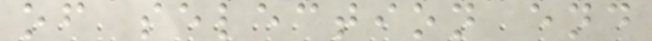of selection end
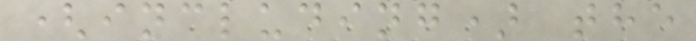(including) the
